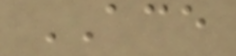ACE
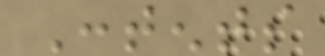Contents
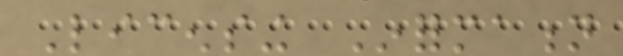Licensing Information
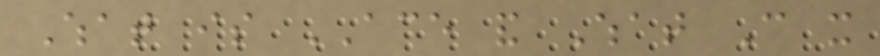What is ACE and What Can it
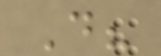Do?
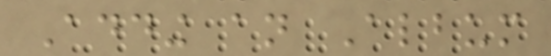Adding an Album
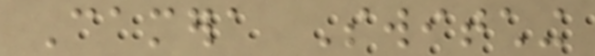Camera Switching
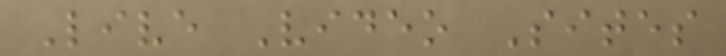Live Video Sites
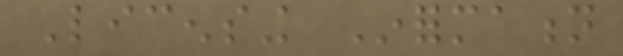Licensing Information
